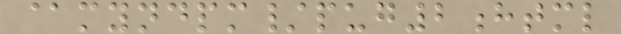@myndpm/pug2html
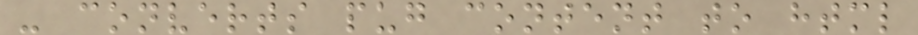- converts pug content to html
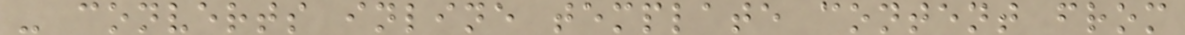- converts inline template content from
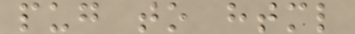pug to html
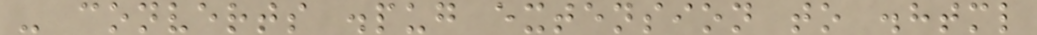- converts .pug extension to .html
